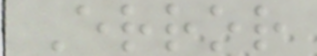Error
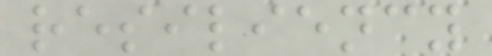resiliency
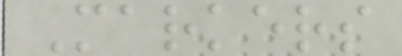Markers
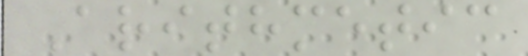Arithmetic
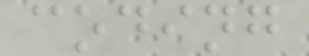coding
